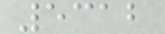5312
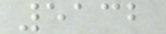5132
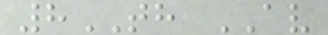8TH AV
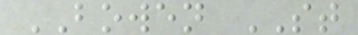BOWEN ST
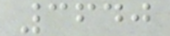3640
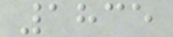1835
